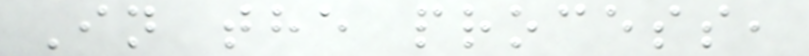In the process,
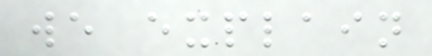we explain
